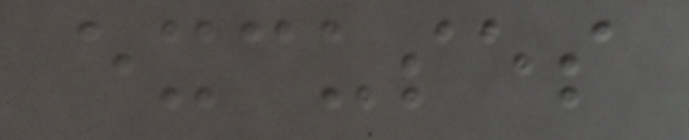excuses
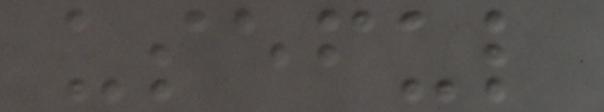useful
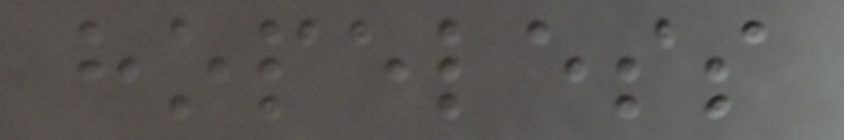hopeless
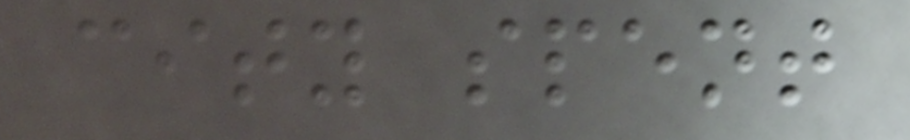city spent
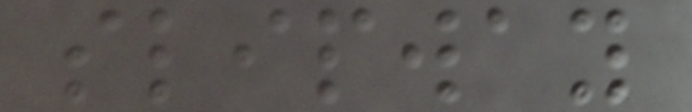slipway
